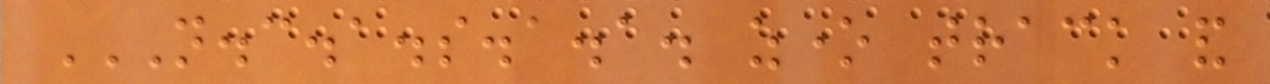N.C.A.S.A.A. ZONE TRACK AND
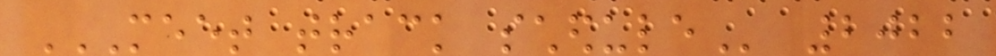MEET TRACK SCHEDULE 2022
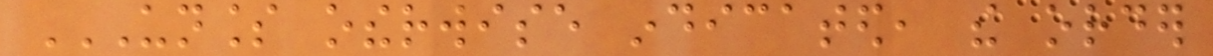UNLESS OTHERWISE INDICATED, THE ORDER
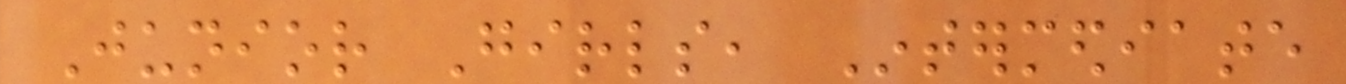Junior Girls, Intermediate
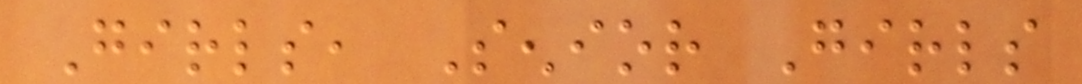Girls, Senior Girls
